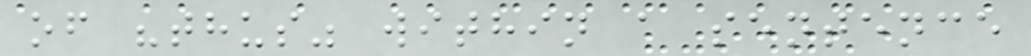of "thus" within a sentence
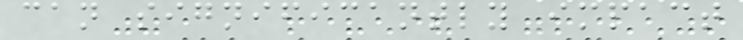can significantly impact
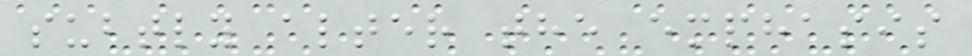subtly alter the emphasis
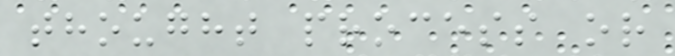thought process or
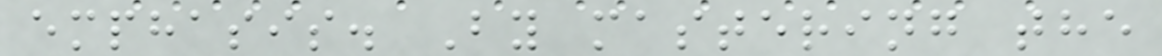emphasis. By mastering the
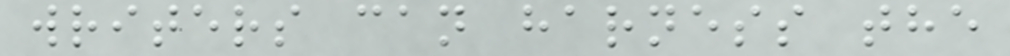writers can harness the
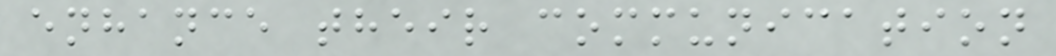enhance their communication
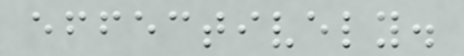effectively.
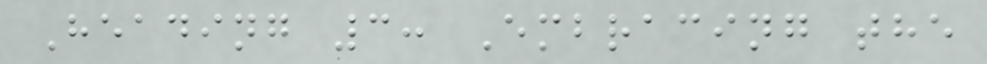Heading 3: Embracing the
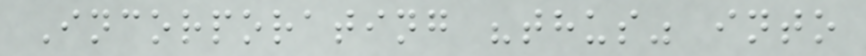Incorporating "thus" into
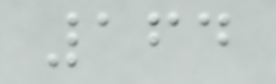164
